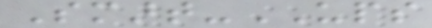Smart-UPS
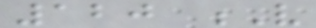120 V
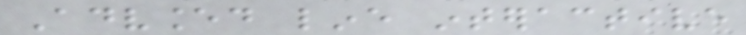Advanced line interactive
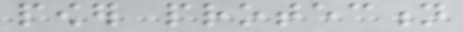power protection
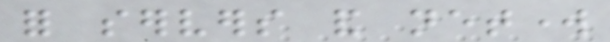for servers and network
